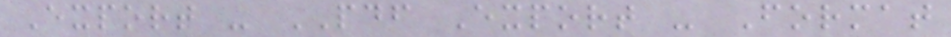Export - PDF Export - Format
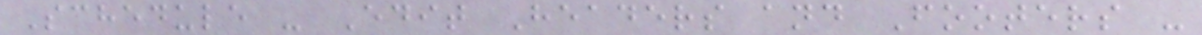Schedule - Edit Headers and Footers -
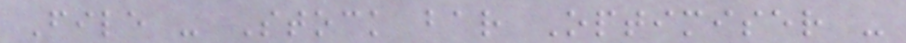File - Stock bar Optimiser -
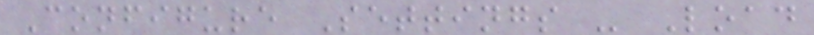Configure Settings - Load
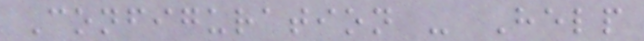Configuration - Help
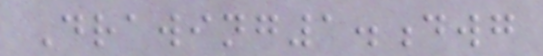Drawing1.dwg
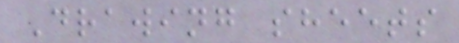Drawing sheets
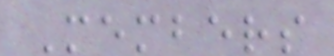Members
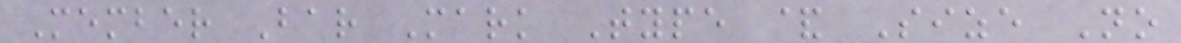Member Bar Mark Type & Size No
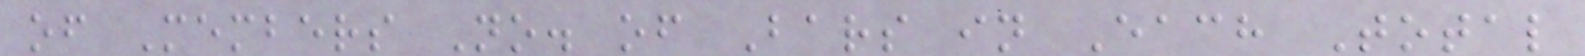of Members No. of Bars in Each Total
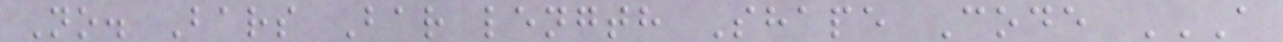No. Bars Bar length Shape Code A
